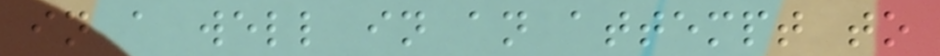in a well in an attempt to
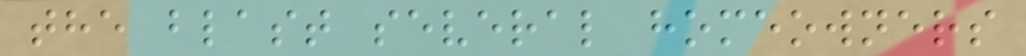the blast several homeowners
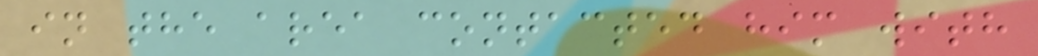in the area contacted him with
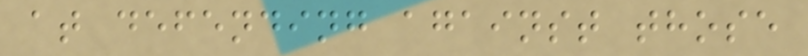at defending against those
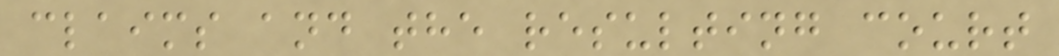claims and the resulting court
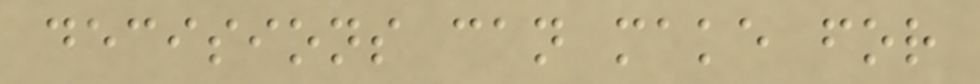decisions can make for
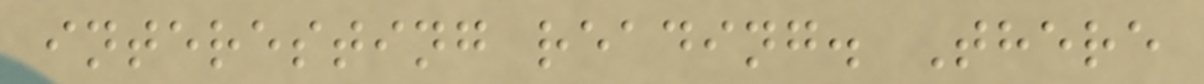interesting reading. There
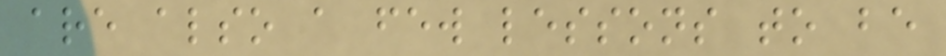are also a few lessons to be
